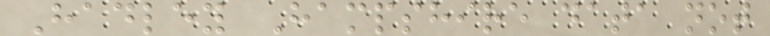Hadley Hampshire data not
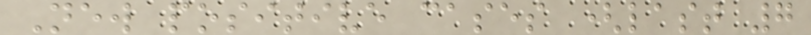New positive cases (last 7
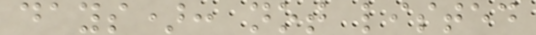days): not listed
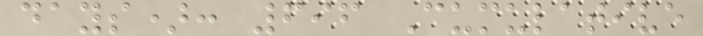days): 696 Cumulative
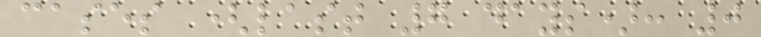cases (last 7 days): 0
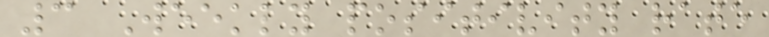3 Weekly positivity rate
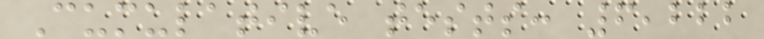Cumulative tests: 6,222
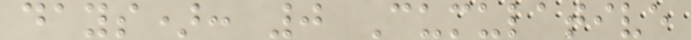days): 0 Cumulative
